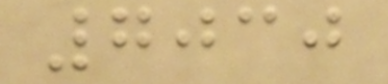7030
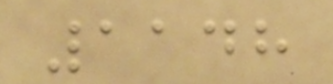1148
